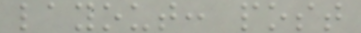layout: post
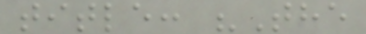title: "The
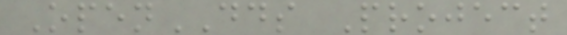OpenDDS Project
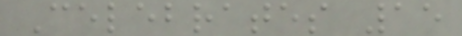Celebrates 15
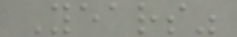Years"
